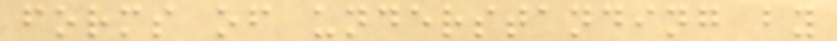forms of understanding by
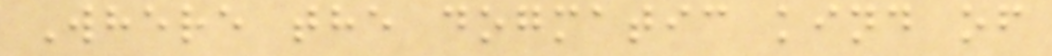Where the dogmatic kind of
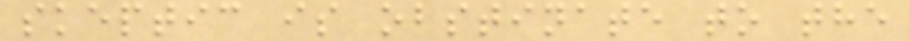skeptic is obstinate to the
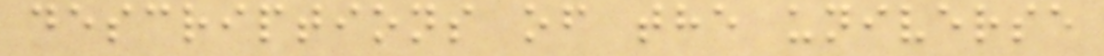descriptions of the universe
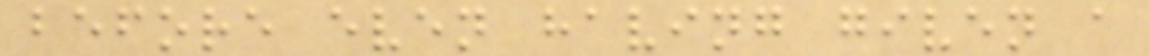before even having given a
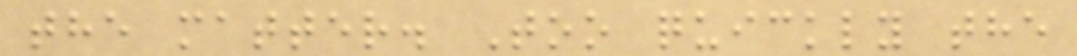the matter. Too quickly the
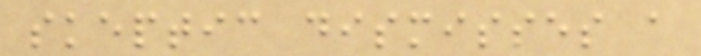skeptic dismisses a
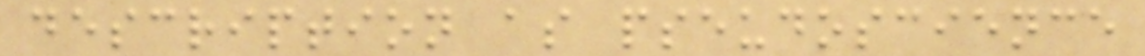description as pseudoscience
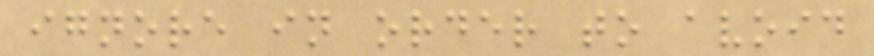ignore in order to avoid
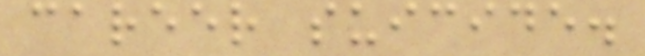career suicide.
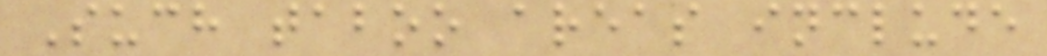Such taboo areas include
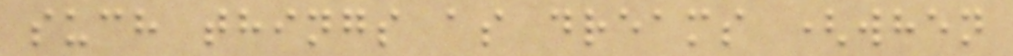such things as dreams (when
